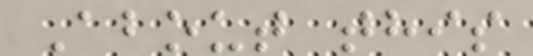About this
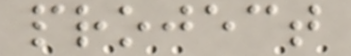project
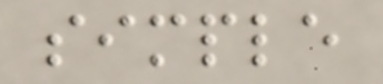simple
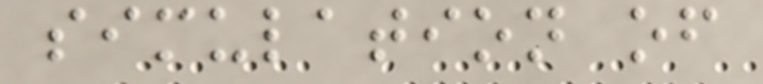simulation of
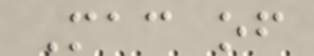Mac of
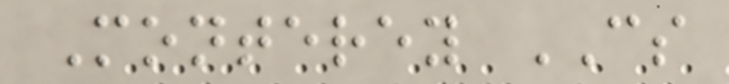Monterey CS
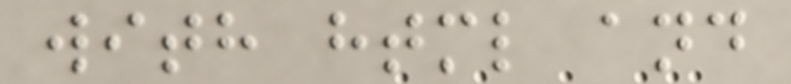with html and
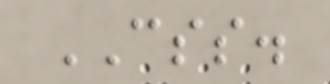CSS.
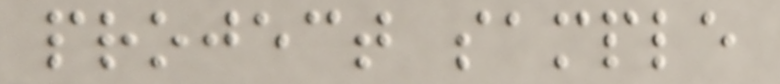project sample
